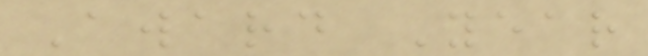Award Year
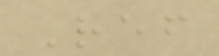Ref
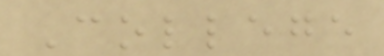College
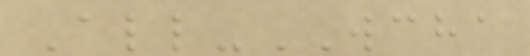All-WCHA
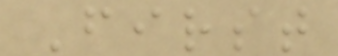First
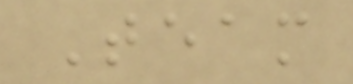Team
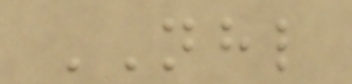NHL
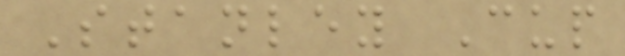Stanley Cup
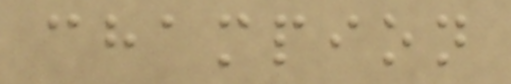champion
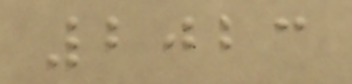2023
